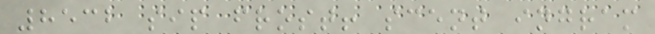8532 sip frost! scent ingram
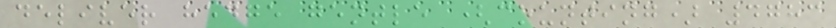deliver hedge gentle (counting) 4783
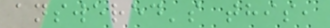answered's this,
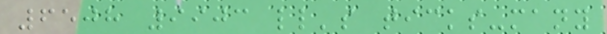6508 9903 ll's ticks-many
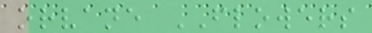orvane FLOWERS
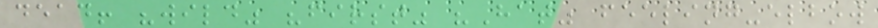dead! "wild" "first" "Hat" feeling-elbow
